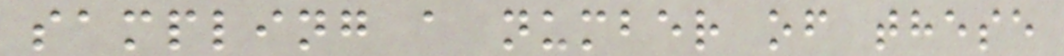sampling a number of these
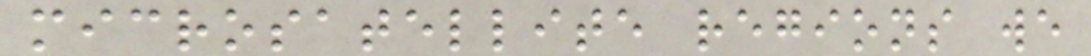microsatellite regions we
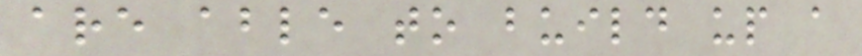are able to build up a
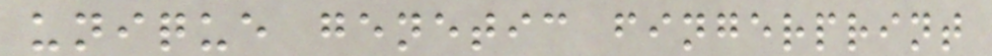unique genetic fingerprint
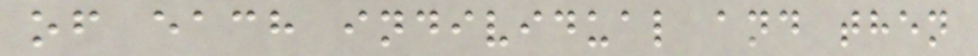of each individual and then
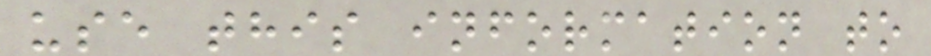use this information to
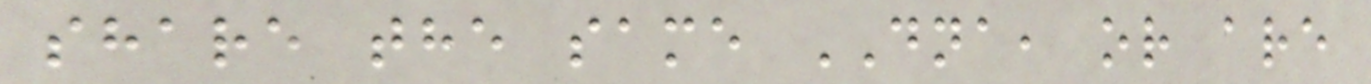share the same DNA, or are
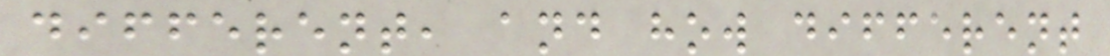different, and how different
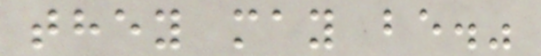they may be."
